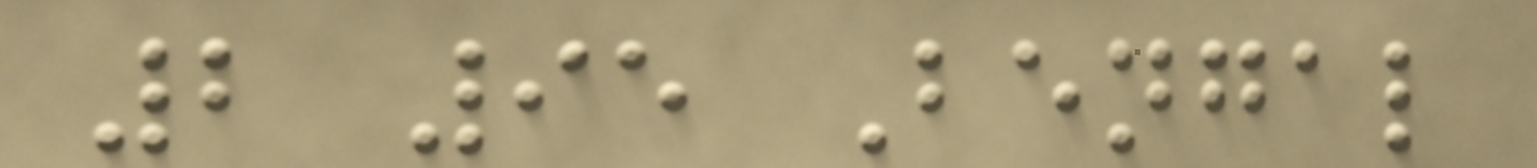2 95 Bengal
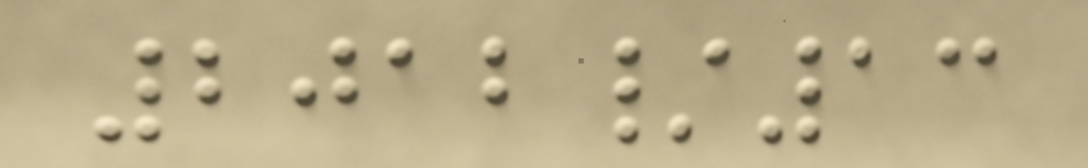2012/13
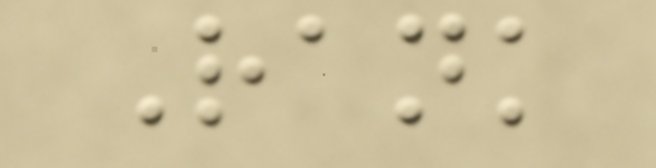Rank
